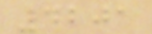4201
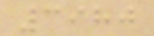3980
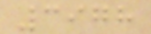3978
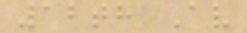12th Av
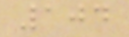104
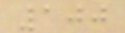100
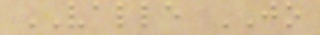VALLE JO
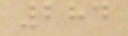284
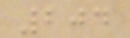204
